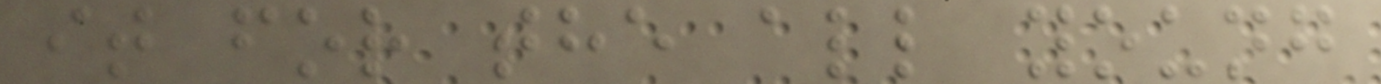it for the all young
